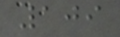109
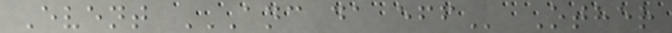Event ANC DA EFF Other
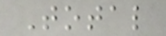Total
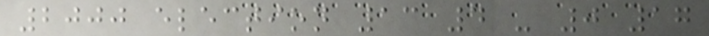2000 election 13 4 - 0 17
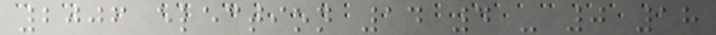2006 election 14 4 - 0 18
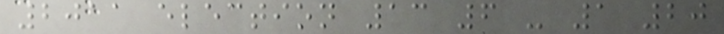2011 election 13 6 - 1 20
